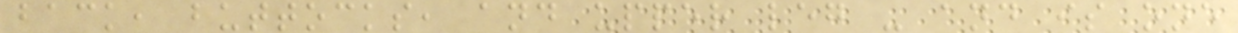back, buttocks, and upper leg - and is one
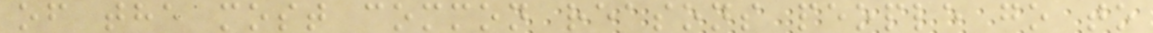of the most common reasons people go to
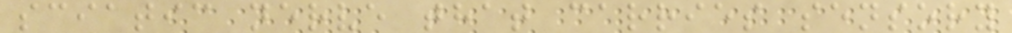sciatic nerve that carries sensory
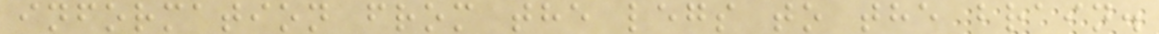information from the legs to the brain.
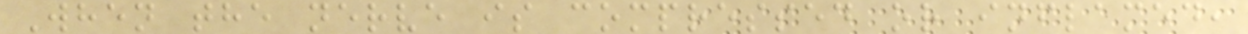When the nerve is compressed or inflamed,
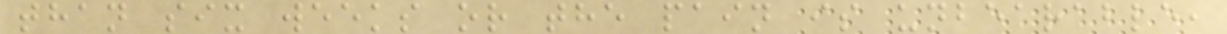than six weeks or the pain is unbearable,
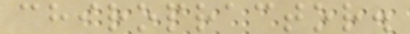chiropractor.
